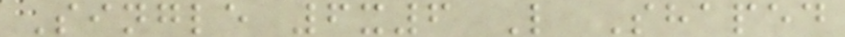Single 6x6 L Shaped
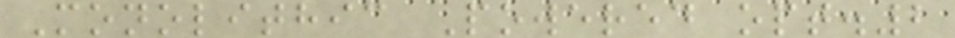Monolithic Powered opt.2
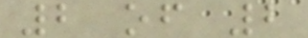2 of 2
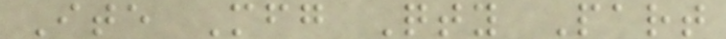Ite Mfg Qty Part
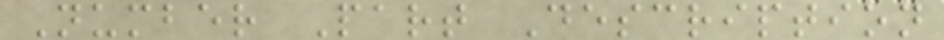Number Part Description
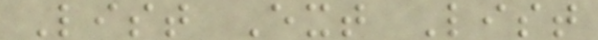List Ext List
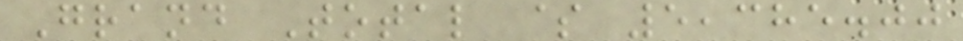Grand Total $ 5,385.00
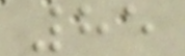85
